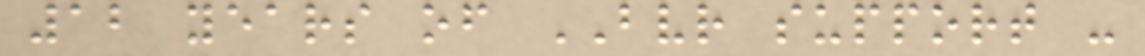12 years of BVR support -
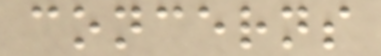concerns
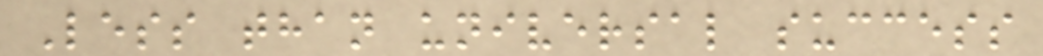Less than universal success
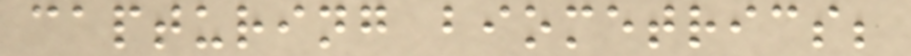capturing biometrics;
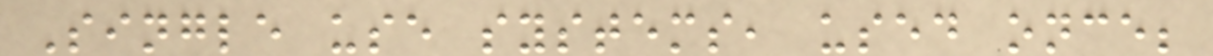Single use systems, used once;
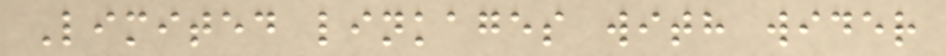Limited linkages with wider
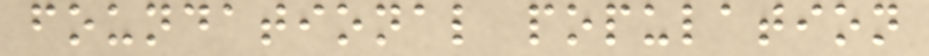foundational population
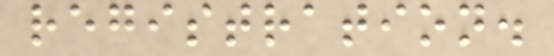registration.
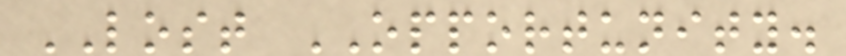LOST OPPORTUNITY.
